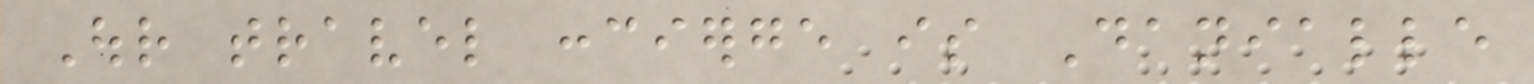Our travel concierge is Danialle
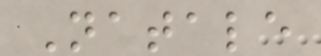Natale
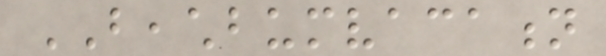BEACHBUMVACATION
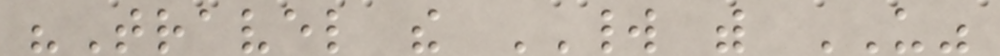"Travel the WORLD with US"
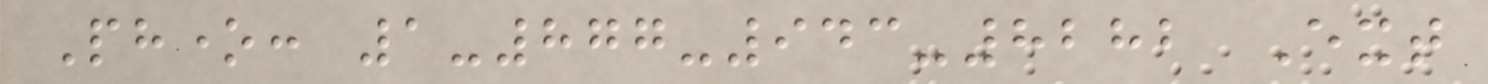Phone: 1-877-943-8282 Ext
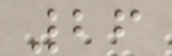26
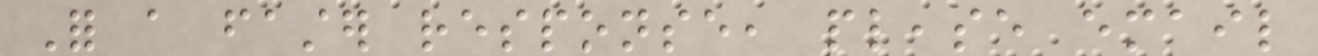For a faster response, please email
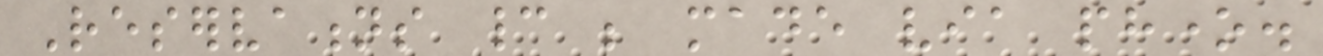Reservations cannot be made via phone.
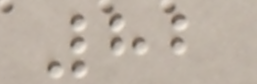82
